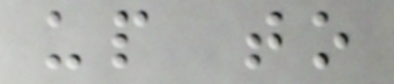up to
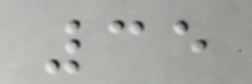35
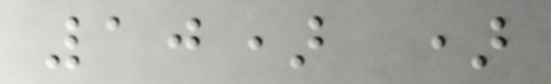10) )
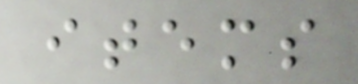items
